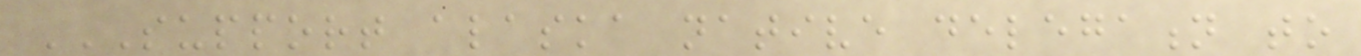SUPPORT ALASKA NATIVE DELEGATION TO
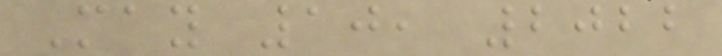May 10, 2022
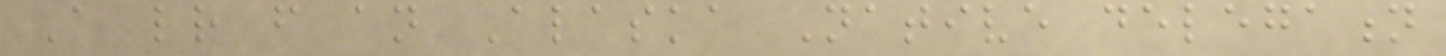A letter from an Alaska Native delegation
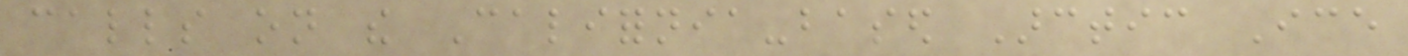calls on the California-based Arctic Ice
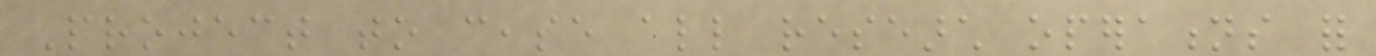Project to cease all research operations for
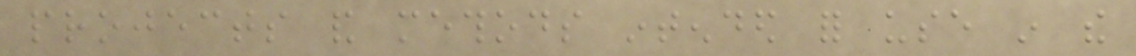projects and methods intended for use in the
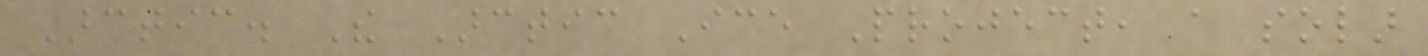Arctic. The Arctic Ice Project, a solar
